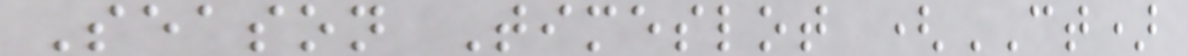Season Timeslot (CT)
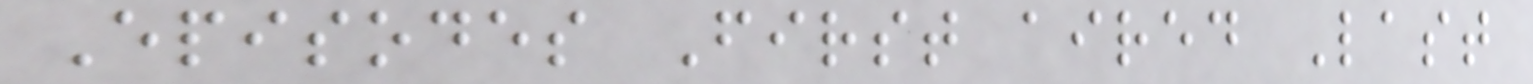Episodes First aired Last
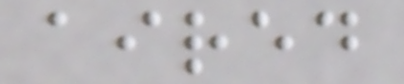aired
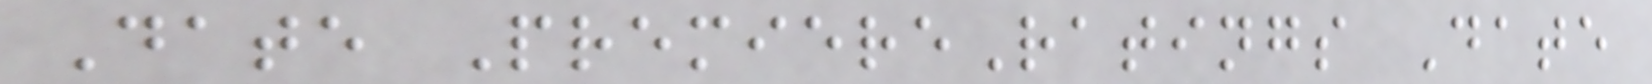Date PremiereRatings Date
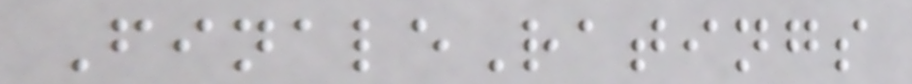FinaleRatings
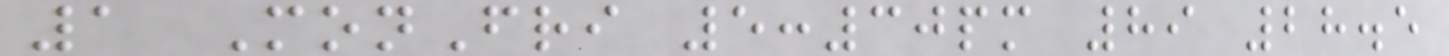1 MonFri 5:30pm 89 28.5
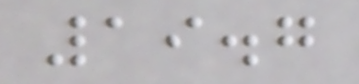19.7
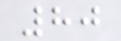80
